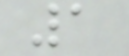1
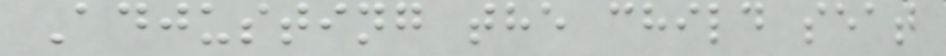Adjusting the child seat
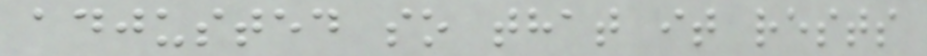adjusted so that it rests
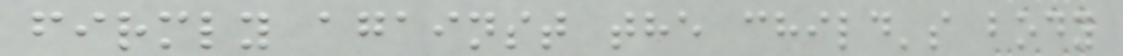firmly against the child's body
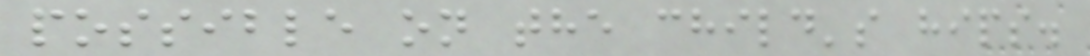possible on the child's hips.
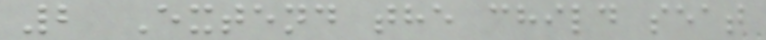2 Extend the child seat
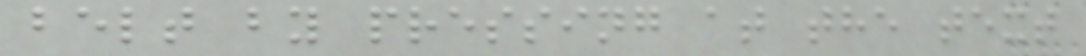belt by pressing at the text
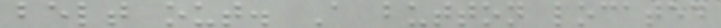belt out. A button located
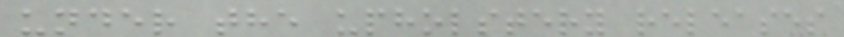under the upholstery releases
